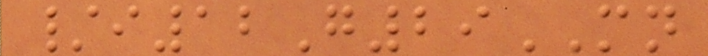/i12G29MN
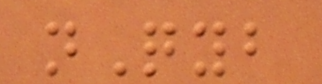nQyb
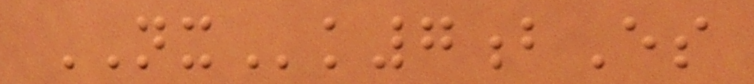NXk7bEs
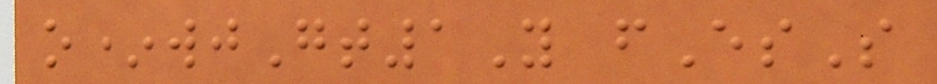o*wjGt1Y fEsS
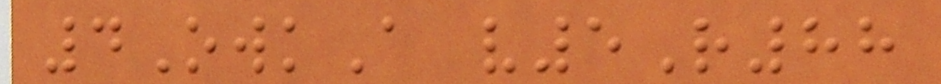4OwkA v5R88
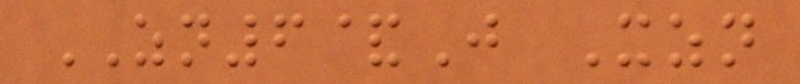ZN6&J Xzn
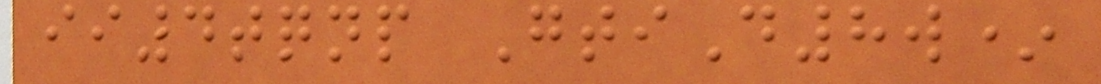ii4tqnp GtiD8w*
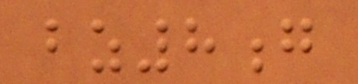bz8g
